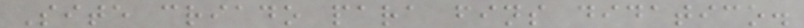Site criado para fins didatico.
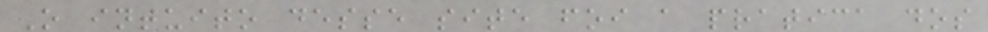O intuito desse site foi a pratica dos
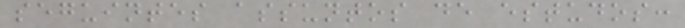seguintes assuntos de estudos:
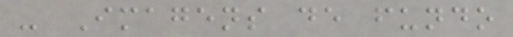- Imagens de fundo
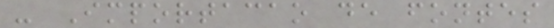- Importacao de fontes
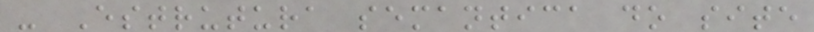- Estrutura semantica do site
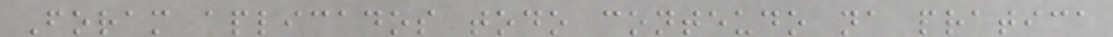Foram aplicados todo conteudo na pratica
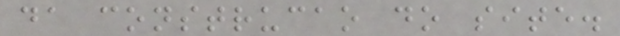da construcao do site.
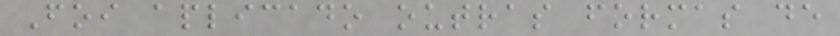Foi aplicado outras formas de
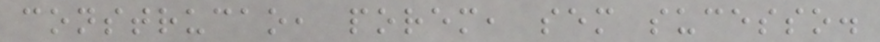construcao, porem, sem sucesso.
